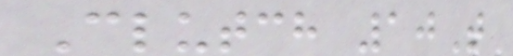Clutch 10T
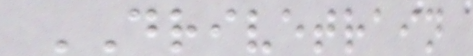DRIVETRAIN
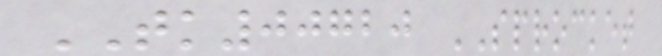TK00720 SPROCKET
